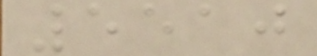5510
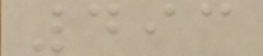493
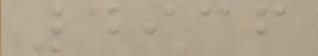4936
